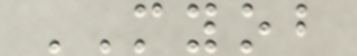MYOB
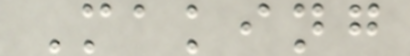Making
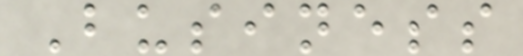Business
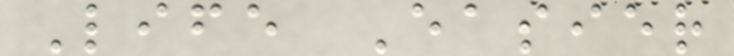Life Easier
